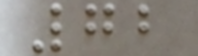72
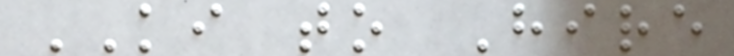KI to Hire
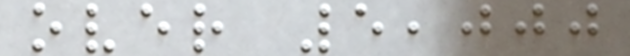over 5,000
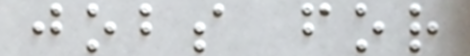jobs for
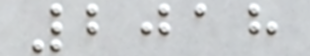2018
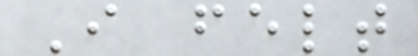I felt
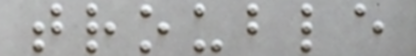trouble
